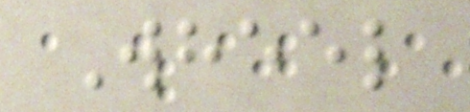Wheel
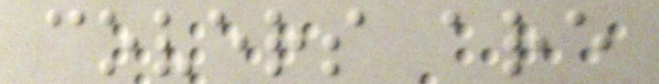covers are
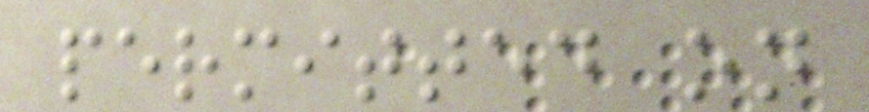permitted on
